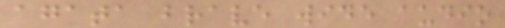agata brave wide audio
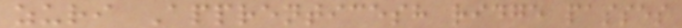zuri Apprenticesh ridge passes
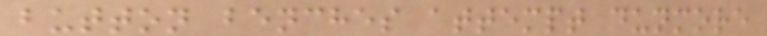button benches attempt dunmore
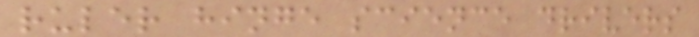ruler hinge science drivers
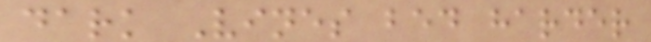dark Vines bed harder
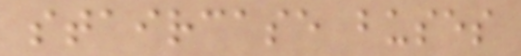staircase buses
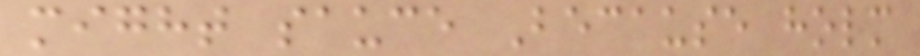might sauce Because holm
